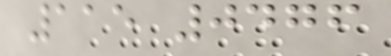115 0476
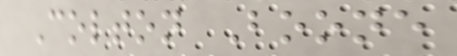Colton Boone
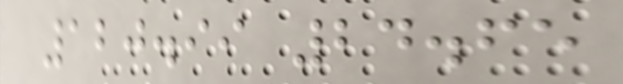120.99 24.65
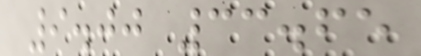9.00 33.65
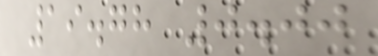19.78 0.00
